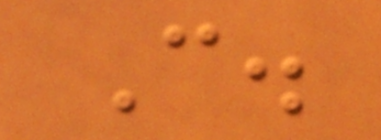C.
